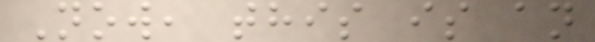Now, this is an
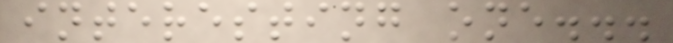interesting one...
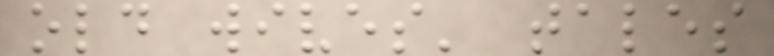old wives' tales
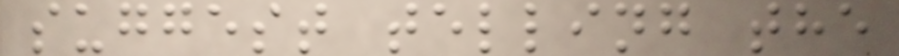suggest telling the
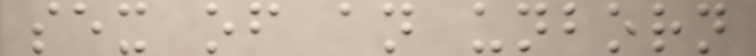sex of an unborn
